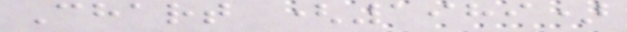Chart (1989)
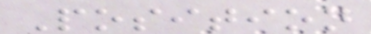Position
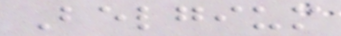Belgium
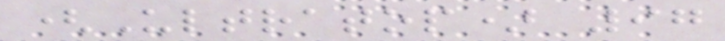(Ultratop) 97
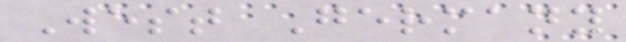West Germany
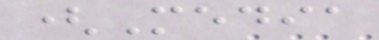(Media
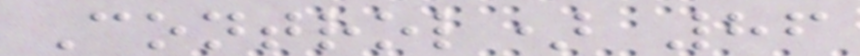Control) 86
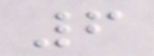6
